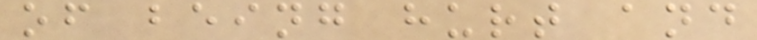of being hurt and
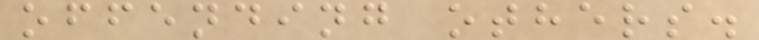offending others.
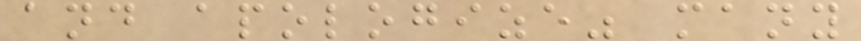and apologize" many
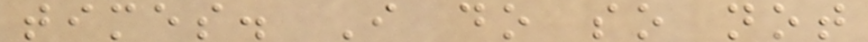times. I do so not
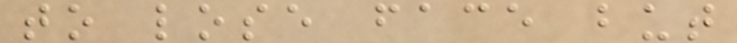to lose face but
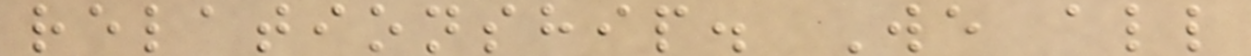relationship. We all
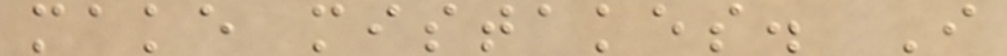make mistakes. I
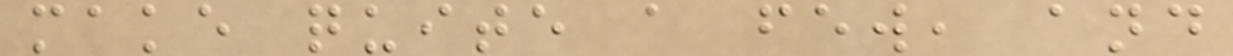make quite a few, and
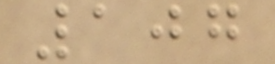107
